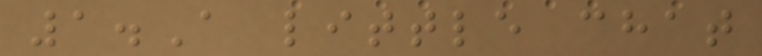1.A little chat
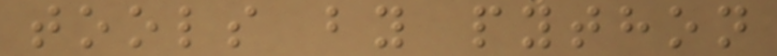tools by python
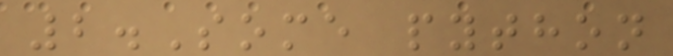2.Some python
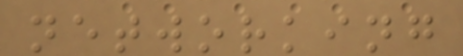networking
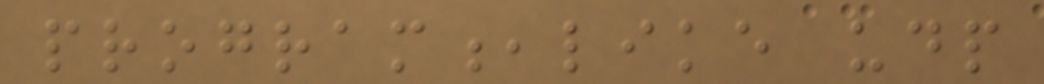program,like udp
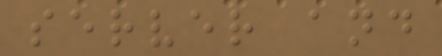server and
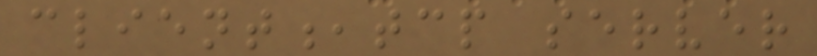client,tcp server
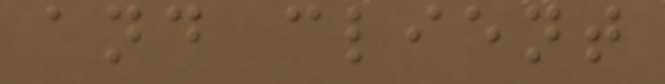and client
